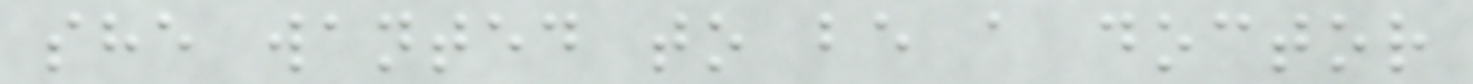she wanted to be a doctor
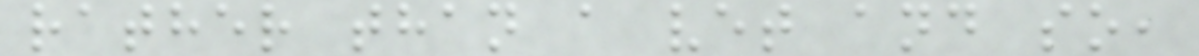rather than a vet and so,
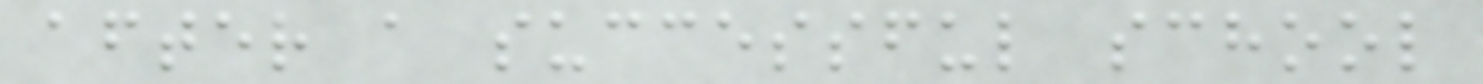after a successful school
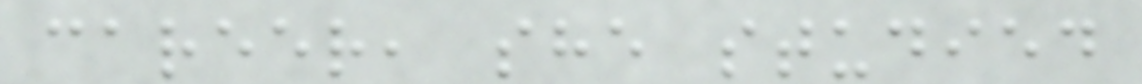career, she studied
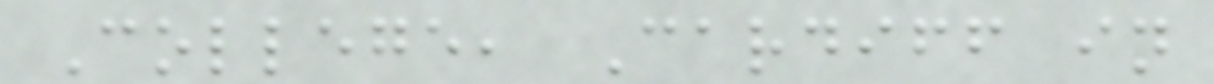College, Cardiff in
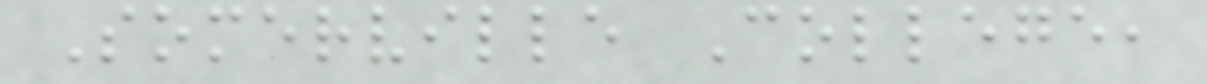Somerville College,
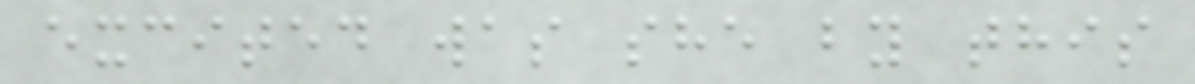excited was she by this
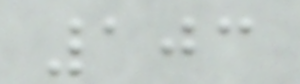103
